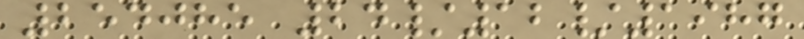254085 24/12/1987
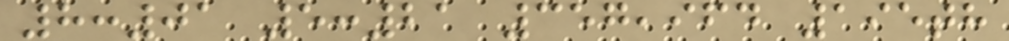8:01 5:21 357,964 195th
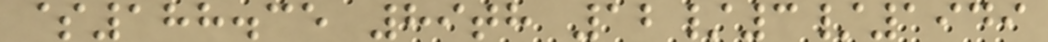$188.35 89th 12/3/1949
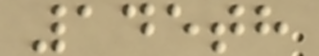145th
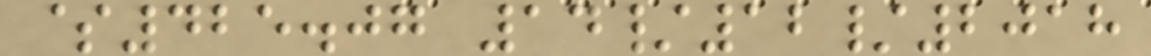$425.07 14/12/2018
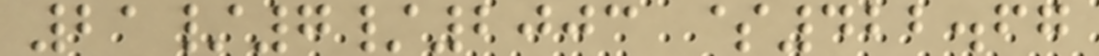21/7/2003 $422.67
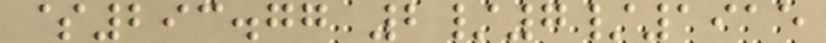$293.77 2/7/1915
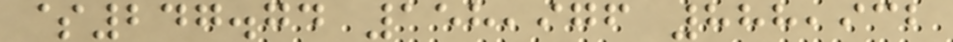$247.74 158,976 888,932
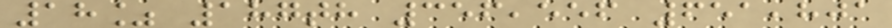18% 187th 356,556 651,801
